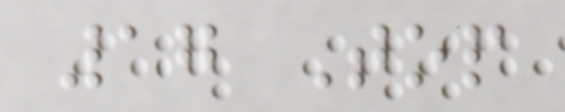17 Top
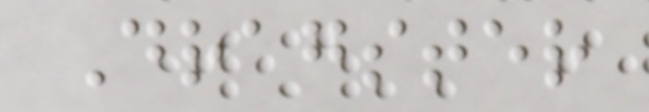Dragster
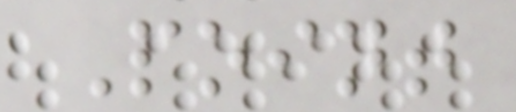Point
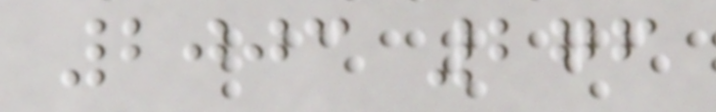2003 276
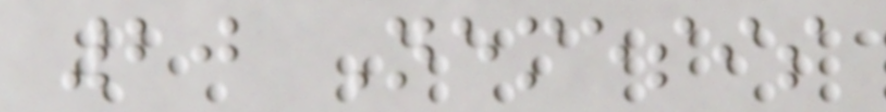20 Nemesis
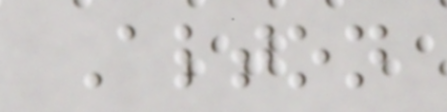Alton
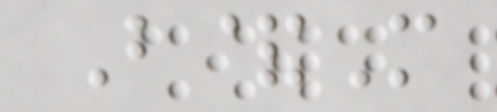B&M
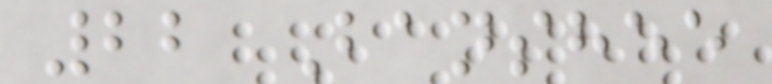22 Banshee
